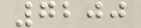7200
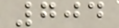704
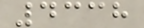4338
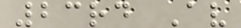23rd Av
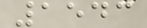1543
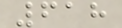618
